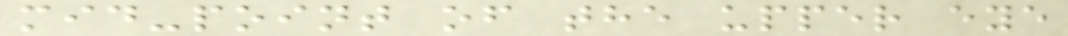mid-point of the upper eye
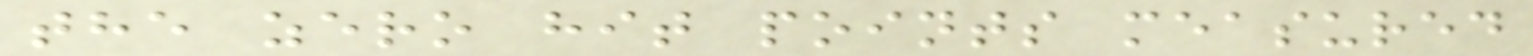the zero hit points measured
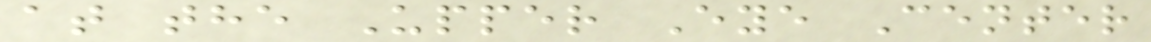at the Upper Eye Center
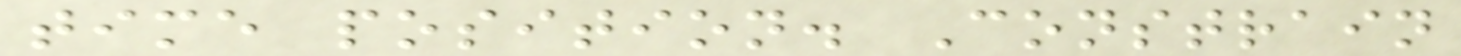time position. Constrain
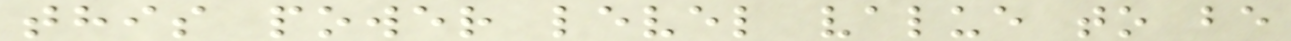this power level value to be
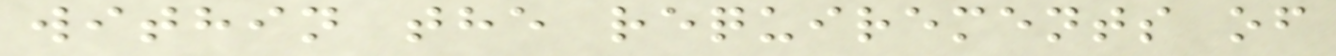within the requirements of
